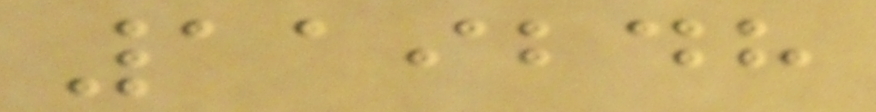119248
